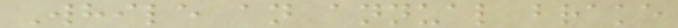While an annual brake
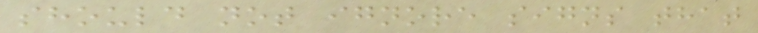should not ignore signs that
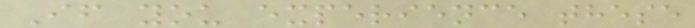If you experience these
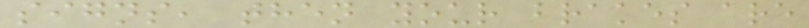signs, then your brakes are
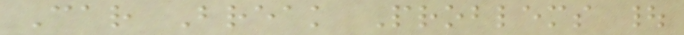Car Break Problems |
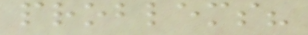problems?
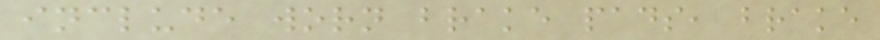include worn brake pads, brake
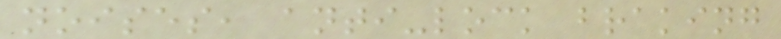noises, anti-lock braking
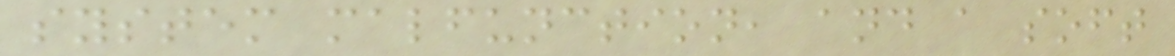system malfunction, and a soft
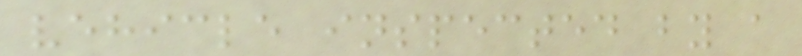vehicle inspected by a
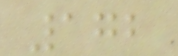172
